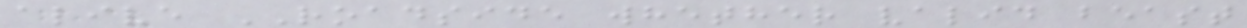alive ROADSIDE whether valid beast
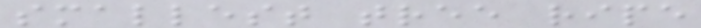smallest tree ripe
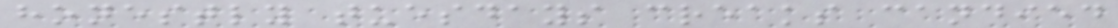honestly tuesdays creaks candied
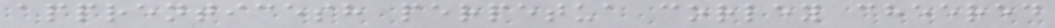apprenticesh perpetua corley cheered
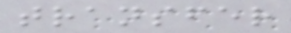transfer
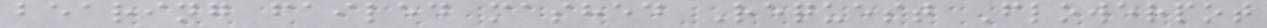bearing failed mashed Request Flowerpot
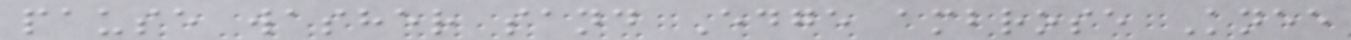pause washer sand Edge ambrose Knee
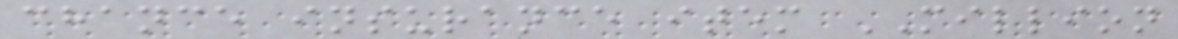chance insurance item MILLION
